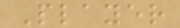Player
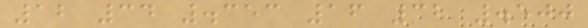12 34 .353 16 32 .500
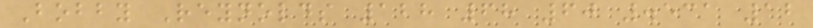Bobby Reynolds 128 68 60 .531 12
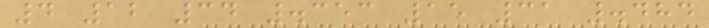4 12 34 .353 15 31 .484
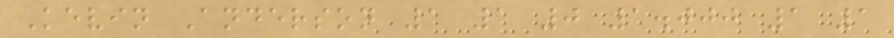Kevin Anderson 1 1 0 1.000 1 1
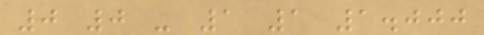0 0 - 1 1 1.000
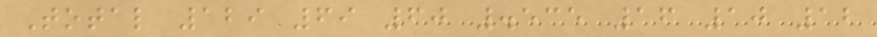Total 129 69 60 .535 16 10 12
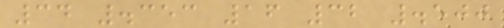34 .353 16 32 .500
